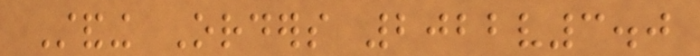Standing Orders 2022v3.0
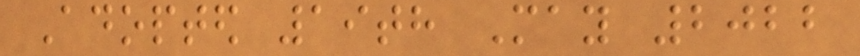Adopted 19th May 2022
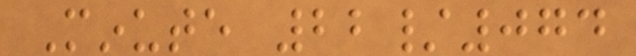Minute 22/074
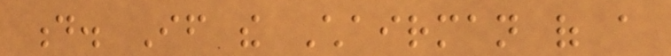d. If the Chairman of a
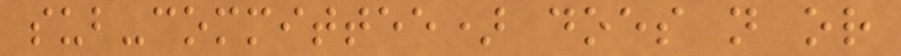sub-committee) does not or
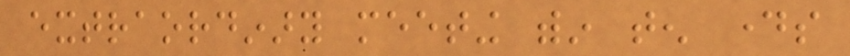extraordinary meeting within ten days
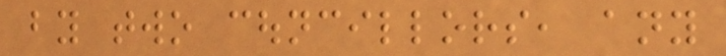by two councillors, any
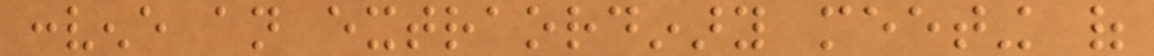convene an extraordinary meeting of
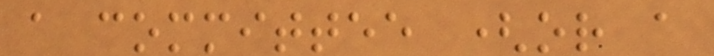a committee (or a
